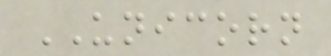UNICORN
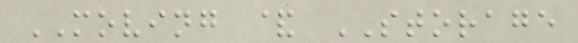MOVING & STORAGE
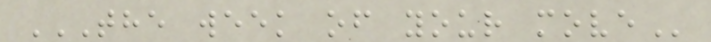THE WEEK OF YOUR MOVE
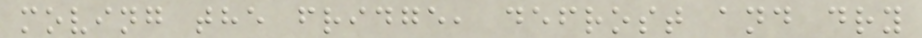moving the fridge, defrost and dry
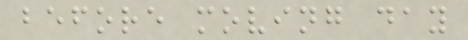before moving day
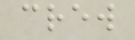crew
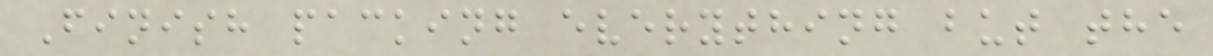Finish packing everything but the
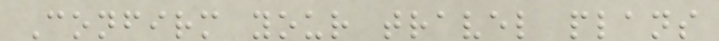Confirm your travel plans
